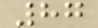87
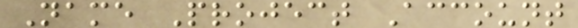Name Project Account
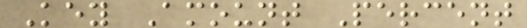Key Amount Percent
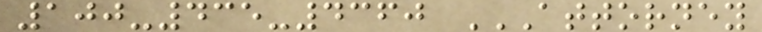100-435-4360 ATTORNEY
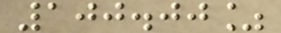100.00%
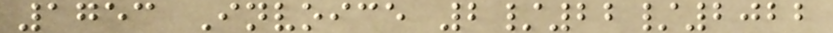1753 Invoice 2/22/2022
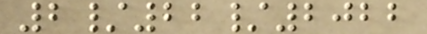2/22/2022
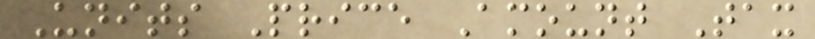Units Price Amount Tax
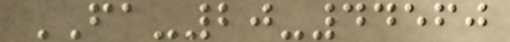FA-20-44560
